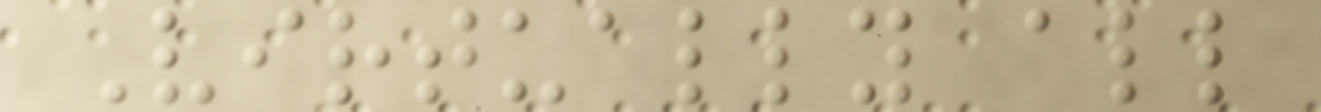Virtually all
